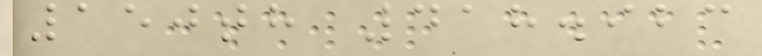150th 418.923
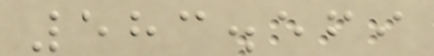583.569
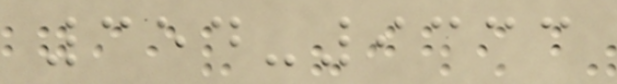354-9333
